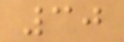30
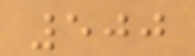500
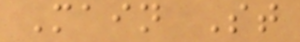Main St
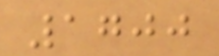1700
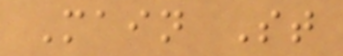Main St
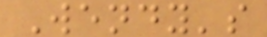Wendy's
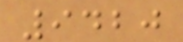9420
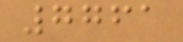7761
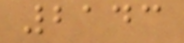2143
